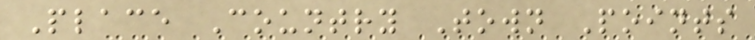Place Country Town Points
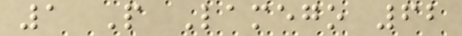1 P Lamego 62
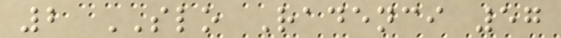2 SLO Radenci 57
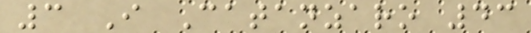3 I Catanzaro 43
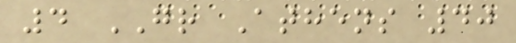4 GR Athens 40
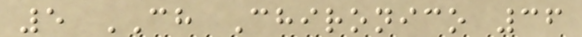5 CH Chironico 36
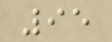95
